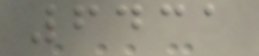6431
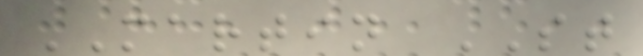MARTIN ST
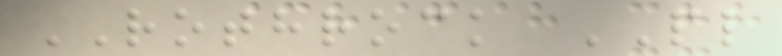ROTHROCK PL
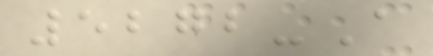5272-A
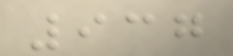937
